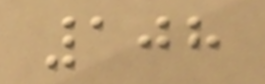108
